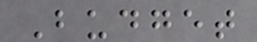Budget
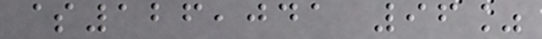$126,041 96%
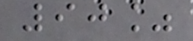90%
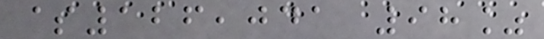$126,041 98%
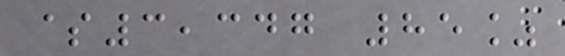$3,347 85%
